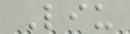Liu
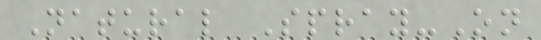Natural Spray-On
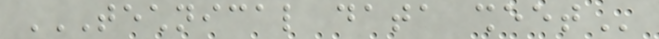TECHNICAL DATA SHEET
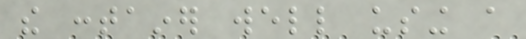the container well using a
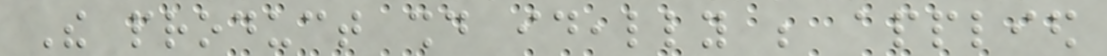The product should ideally be applied
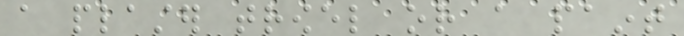a plaster trowel or a paint
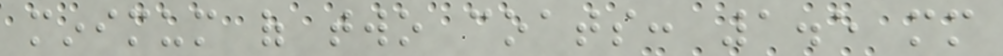minimum of two coats: 1.5 mm
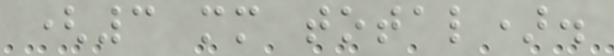(3 mm total).
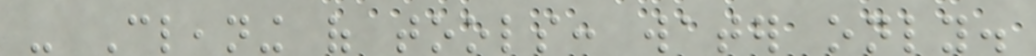- Cleaning of tools: water only.
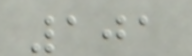101
